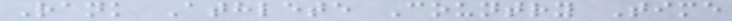Rank Athlete Country Time
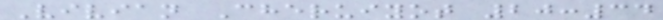Vivian Cheruiyot 20:34
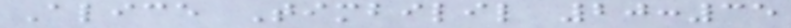Alice Timbilil 20:35
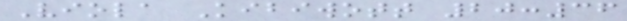Viola Kibiwott 20:36
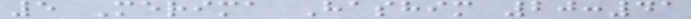5 Merima Hashim 20:41
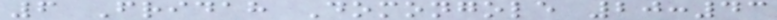6 Fridah Domongole 20:43
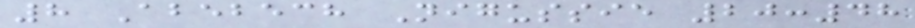8 Abebech Nigussie 20:48
